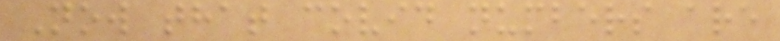Now that covid numbers are
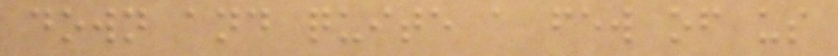down and quite a few of us
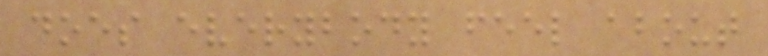does everybody feel about
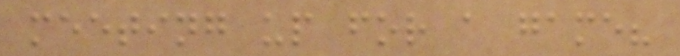meeting up for a game?
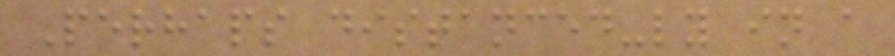Perhaps distanced-ly in a
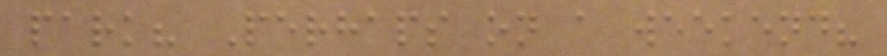park? Perhaps on a weekend?
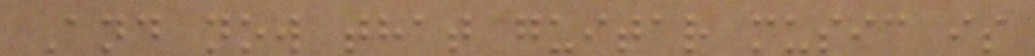And now that guitar music is
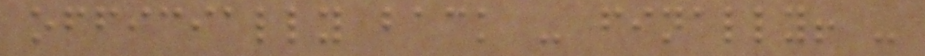officially back - finally! -
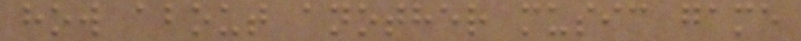how about another music game
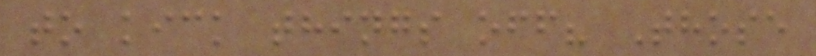to kick things off? Those
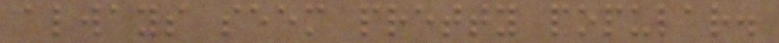always seem pretty popular.
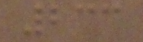233
